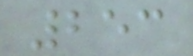253
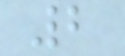2
